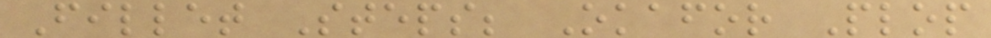Fillet Steps; Okafor Plop
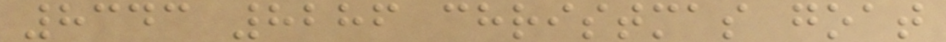8343 8286 christmas goat
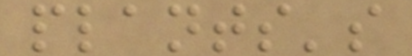plants's
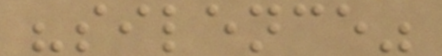"silence"
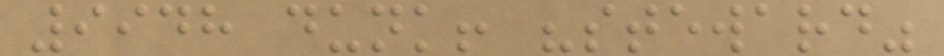9948 dunk! "steward"
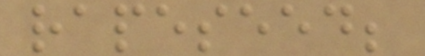rapeseed;
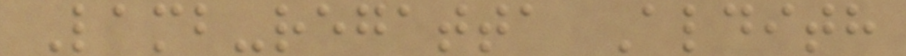Lamb-regatta Aldith
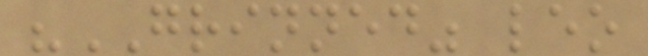"GRINNED" leo
